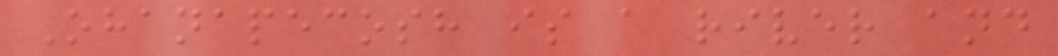Ohanapecosh is a river and
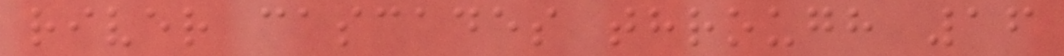river cascades through 16
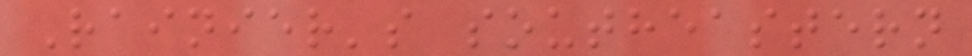Rainier's southeastern
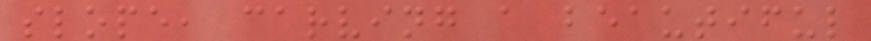slope, carving a beautiful
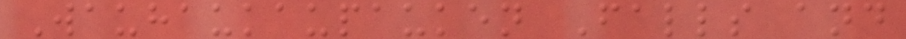Wauhaukaupauken Falls and
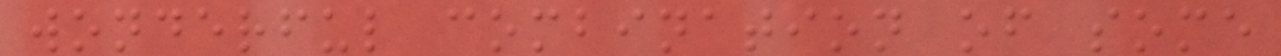wonderful combination of some
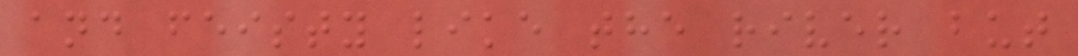and feisty like the river but
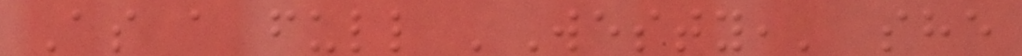As a full 'Westy,' she
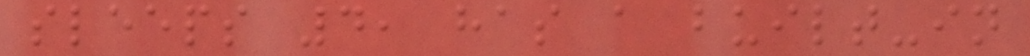sleeps 4, has a built-in
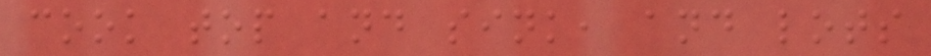cook top and sink, and lots
